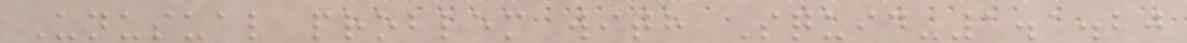Unusual problem with Squid-1.1.20
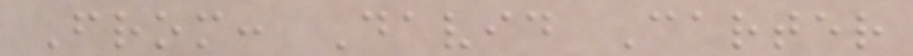From: David Carter
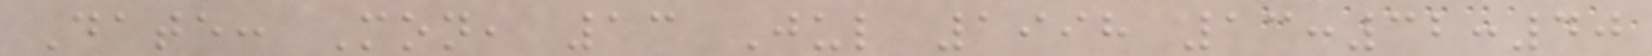Date: Mon, 13 Jul 1998 13:32:40
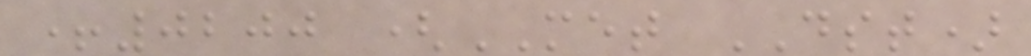+0200 (MET DST)
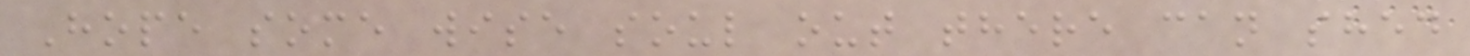Hope some wise soul out there can shed
